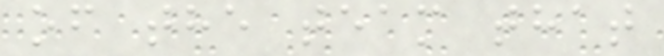of the team that
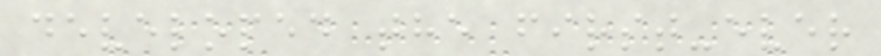developed the first-ever
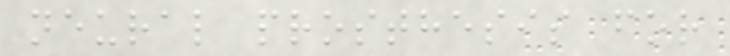neural prosthesis for
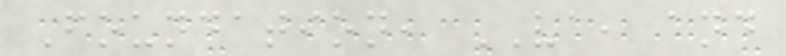Foundation, VA, and
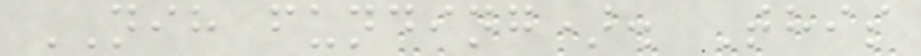NIH funding). This
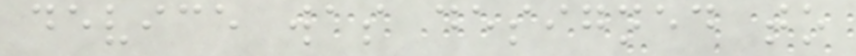device was designed to
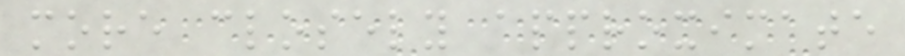more closely approximate
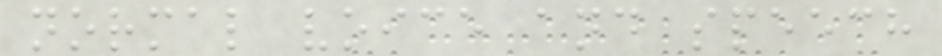normal voice and speech
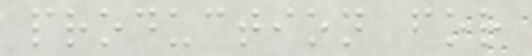production for
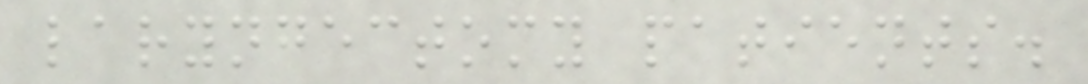laryngectomy patients.
